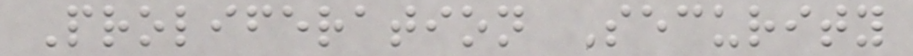Proliferation Security
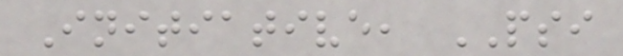Initiative, PSI
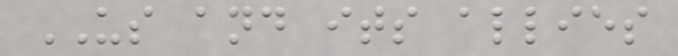US and its allies
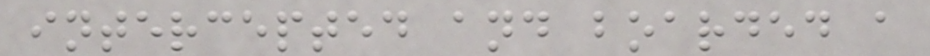intercepted and boarded a
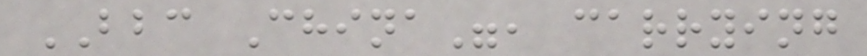BBC China", carrying
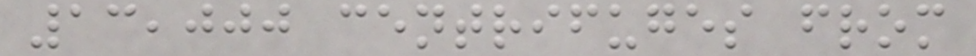13,000 centrifuges from
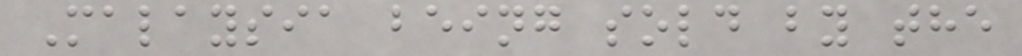Malaysia being sold by the
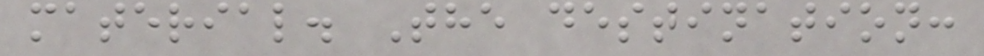material. The destination:
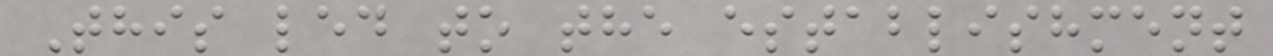This led to the establishment
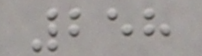258
